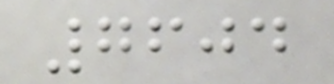7604
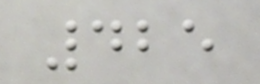425
